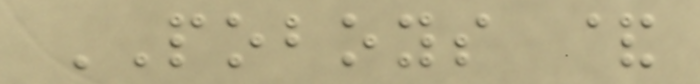POBOYS &
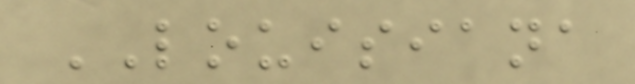LOUISIANA
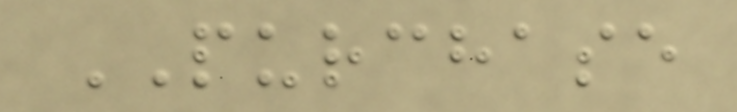PURCHASE
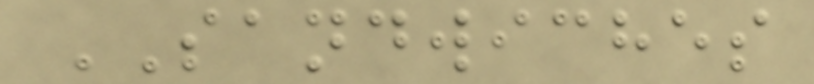SANDWICHES
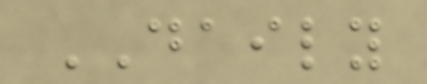DAILY
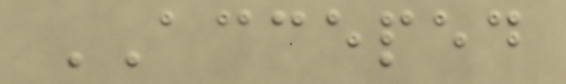ACCEPED
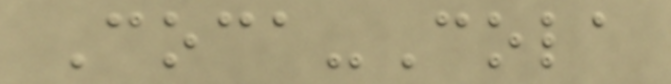Coca-Cola
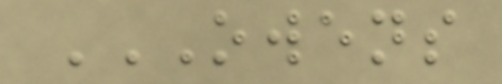OWENS
